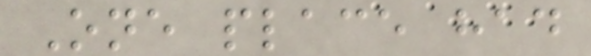One place had
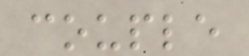couple
